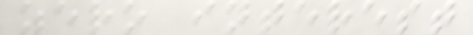zero interest
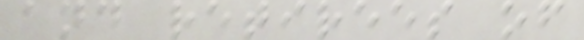and retirees of
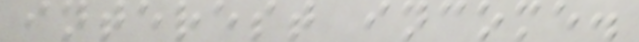interest income.
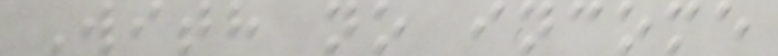With no income
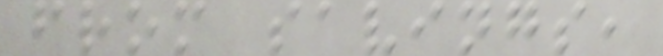from savings,
